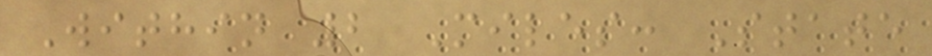Within 2 Miles: State
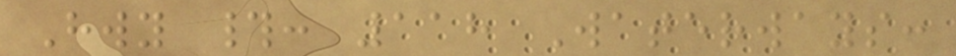Hwy #: 118 Waterways:
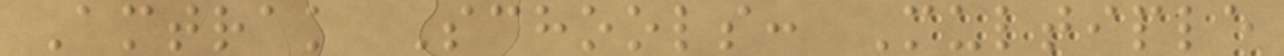Amtrak Schools: Multiple
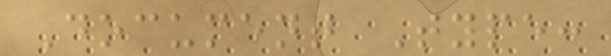Document Type:
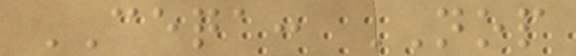CEQA: NOP
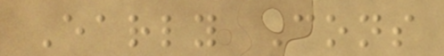Early Cons
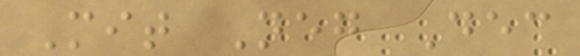Mit Neg Dec
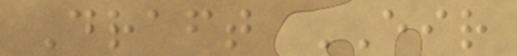Draft EIR
